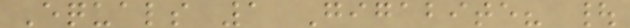Equals 1 Gigabite? |
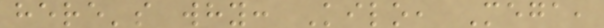here's why: Kilo, Mega,
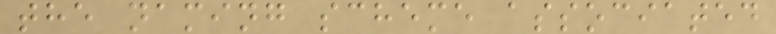the naming scheme associated
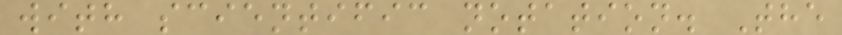with scientific notation. The
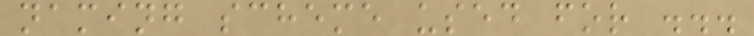naming scheme used for ...
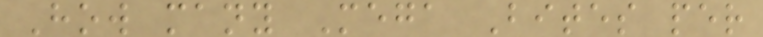How many Mega Bites per
